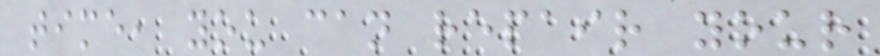time, you can repair your
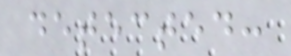detected:
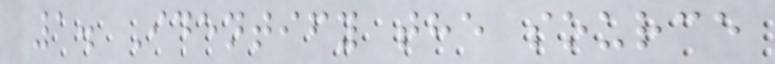1. Identify the source
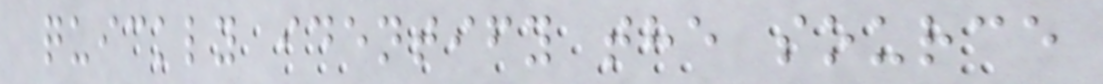quickly identify the source
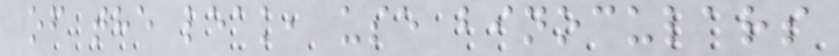of the leak, use binoculars
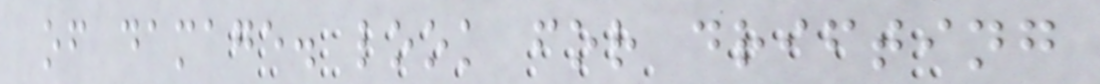of damage. look for drifting
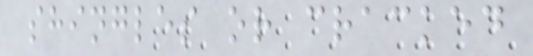shingles or cracked
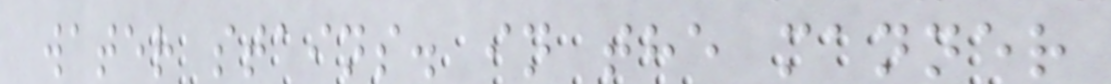water stains. in the manner
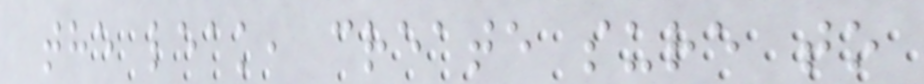the leak, create sure to
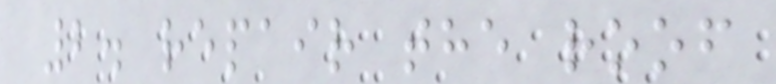2. repair the roof
